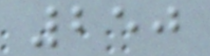250
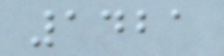1421
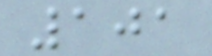101
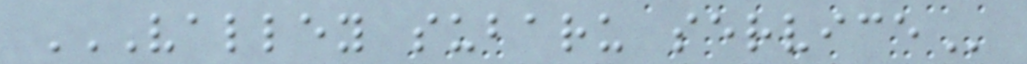VALLEY SUBARU SERVICE
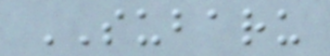SUBARU
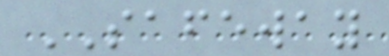SAFEWAY
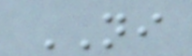NI
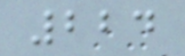224
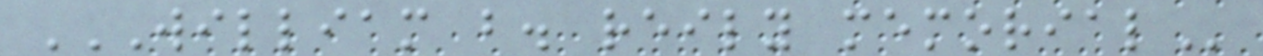WILLIAM B. REILY MEMORIAL
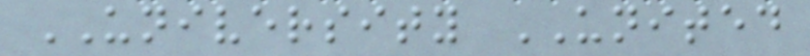UNIVERSITY UNITED
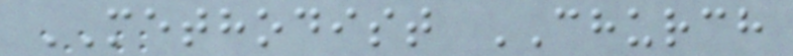METHODIST CHURCH
